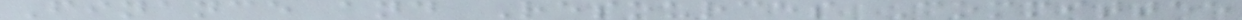Finance and Resources Committee
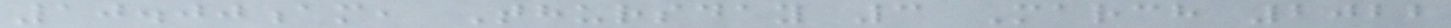10.00am, Thursday 3 March 2022
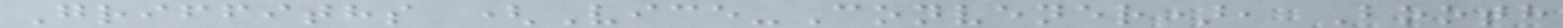Griffiths (Vice-Convener), Booth
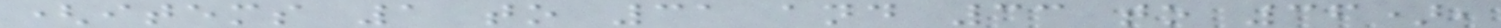(items 1 to 31 and 33 to 36),
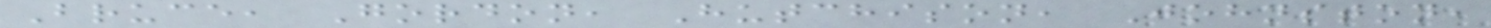Bruce, Gordon, Hutchison, Johnston,
